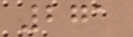271
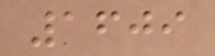1609
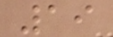19
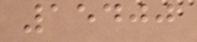15400
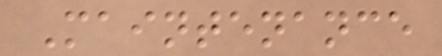Maintenance
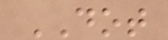DOT
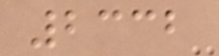2332
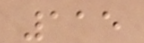115
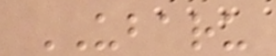UBARU
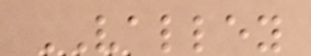VALLEY
